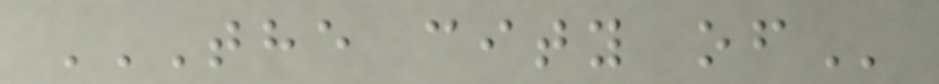THE CITY OF
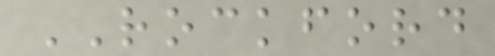ROCKFORD
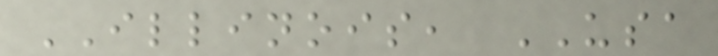ILLINOIS, USA
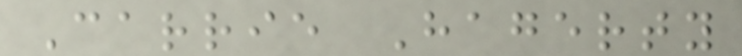Carrie Hagerty
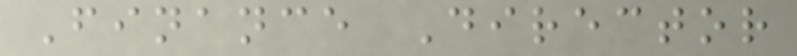Finance Director
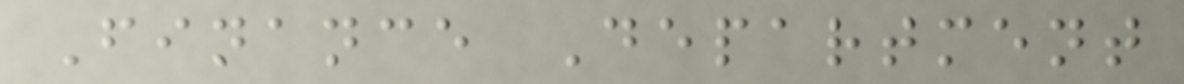Finance Department
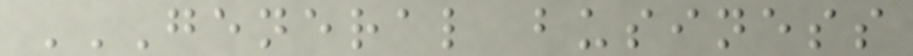GENERAL BUSINESS
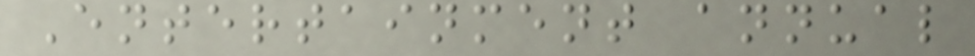Entertainment annual
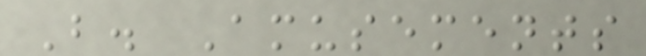B. Amusements
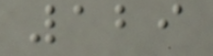129
